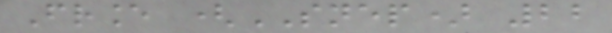France (SNEP) 22
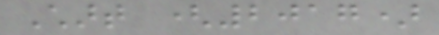Chart (2017)
